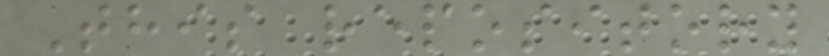This repository
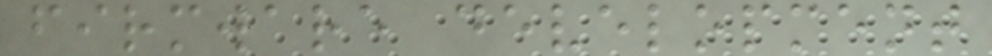firmware development
